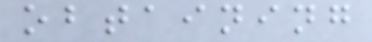obtaining
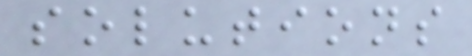solutions
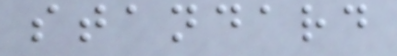standard
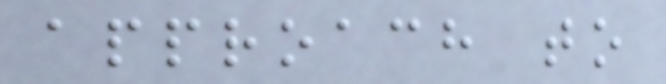approach to
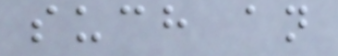such an
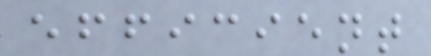efficient
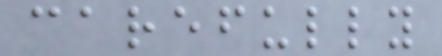carefully
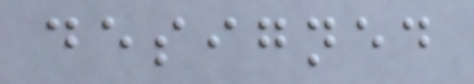designed
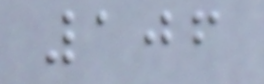106
